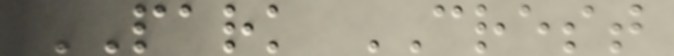PARK CREST
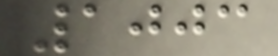1003
